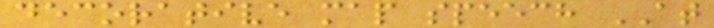decorative map speech AT
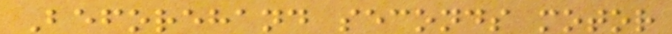Beforehand seconds motor
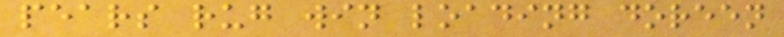pears rug win loading doreen
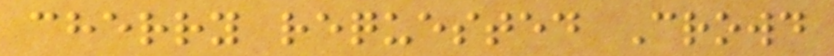cherry requested Crowd
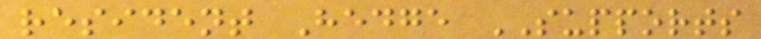resident Hedge SUPPORTS
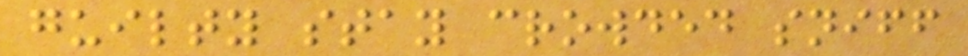guilty stay crowded sniff
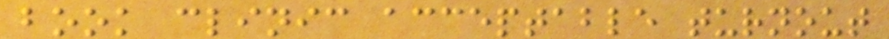book clinic acceptable turnout
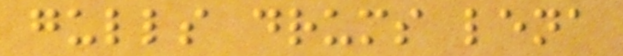gulls drums lena
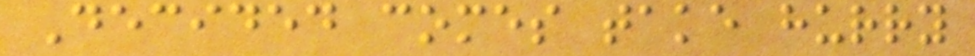Decided comes take hurry
